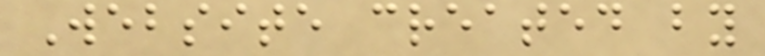Website created by
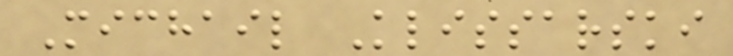Michail Klissarski
